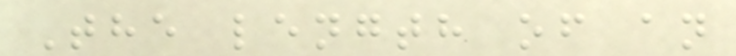The length of an
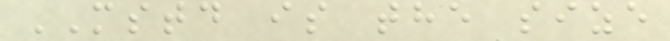MSTD is the size
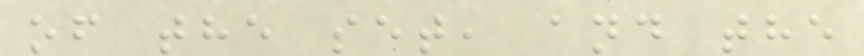of the set, and the
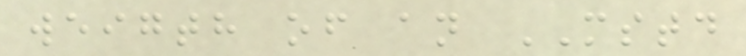weigth of an MSTD
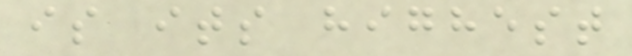is its highest
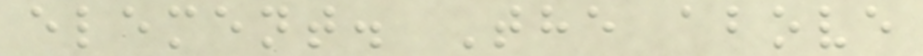element. The above
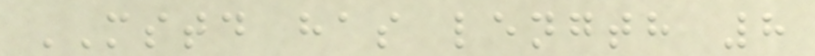MSTD has length 8
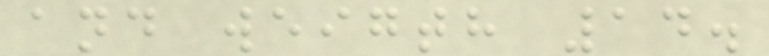and weigth 14.
